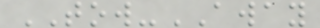TOW-AWAY
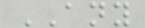ANY
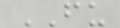FU
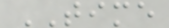TIME
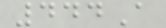444A
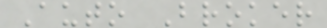Auto Broker
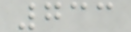733
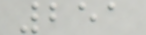251
